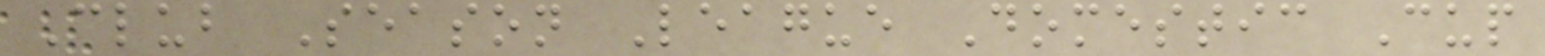Club Season League Domestic Cup
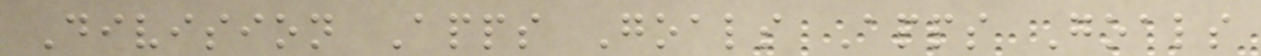Division Apps Goals Apps Goals
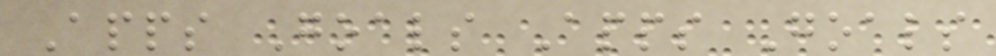Apps Goals Apps Goals
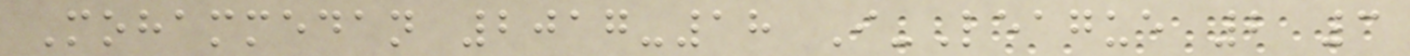Mohammedan 2017-18 I-League 2 3
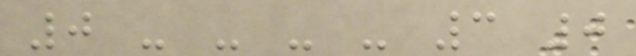0 - - - - 3 0
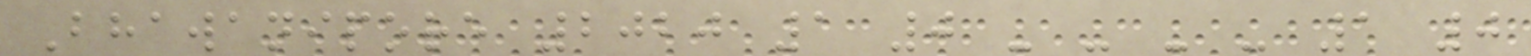Bhawanipore 2020 1 0 - - - - 1 0
